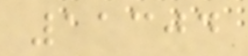11304
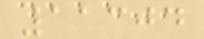11304
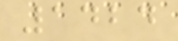1424
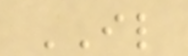IL
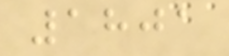1801
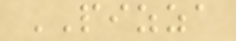PIZZA
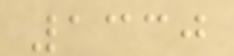1330
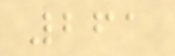261
